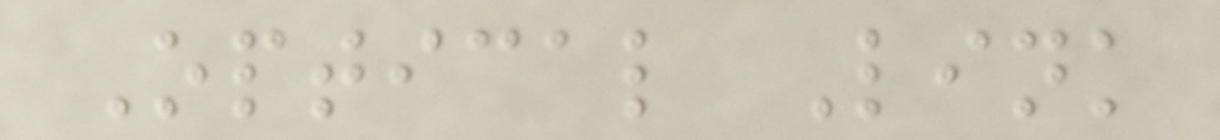Optical Link
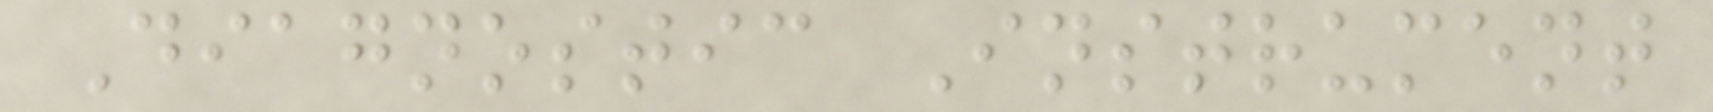Diagnostic Instrument
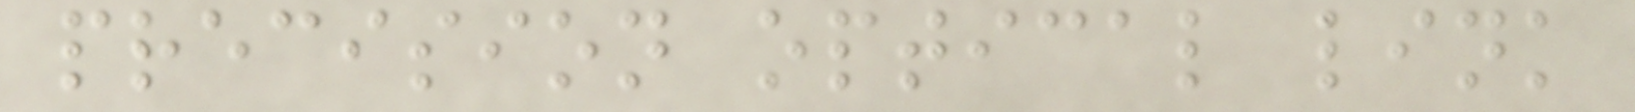precision optical link
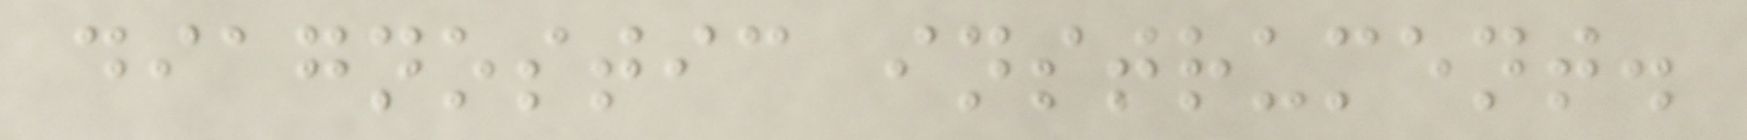diagnostic instrument.
